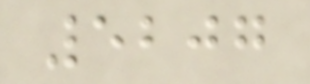5207
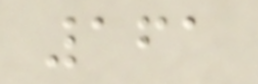161
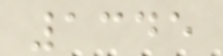1345
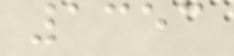1353
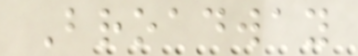Broadway
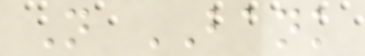N BANK
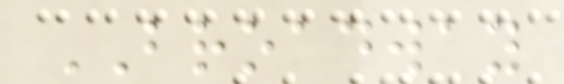BROADWAY
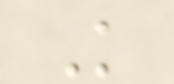K
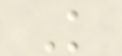K
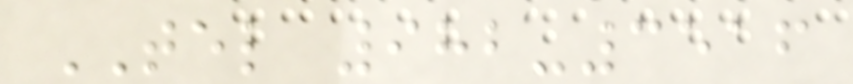TEL 982-3516
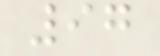97
